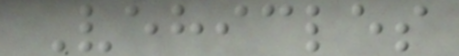Vehicles
